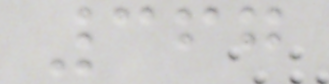367
